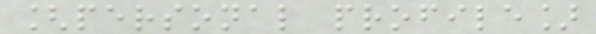[personal profile]
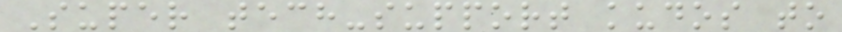Super tech-support kudos to
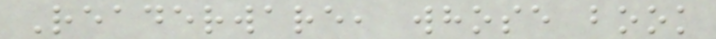Readerware, whose book
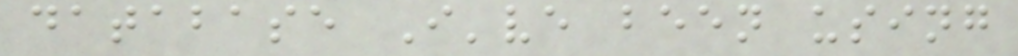database I've been using
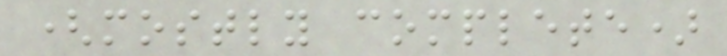(mostly complete)
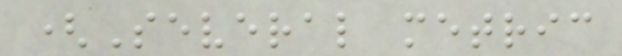(Several metric
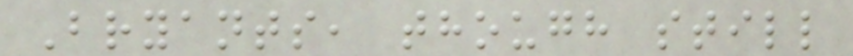Bryants, though still
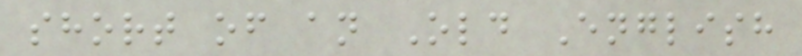short of an Old English
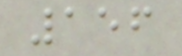156
